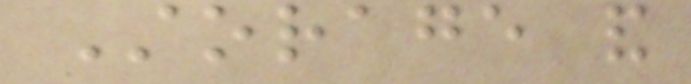Storage and
